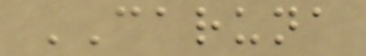CARUNA
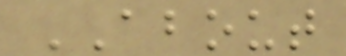ABOUT
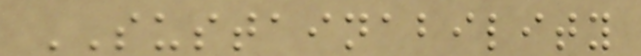SUSTAINABILITY
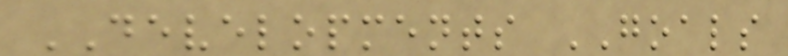DEVELOPMENTS GOALS
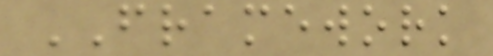FRAMEWORK
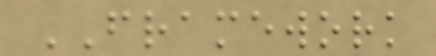FRAMEWORK
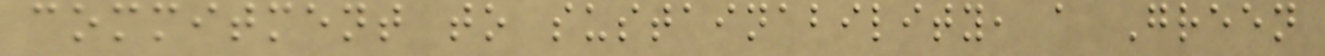commitment to sustainability, a Green
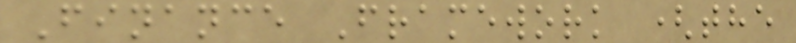Finance Framework (the
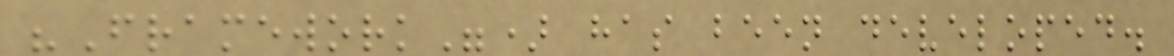"Framework") has been developed.
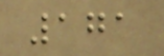171
